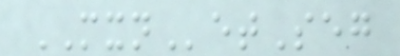MXNetSeg
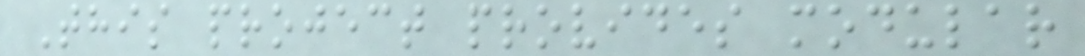This project provides modular
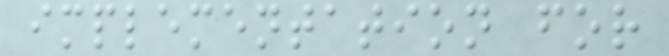implementation for
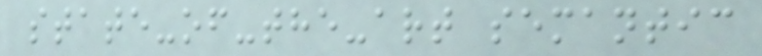state-of-the-art semantic
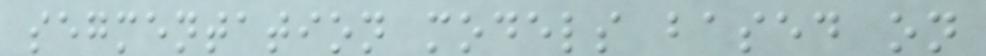segmentation models based on
